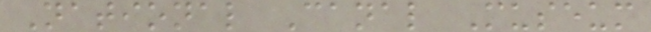National Canal Museum
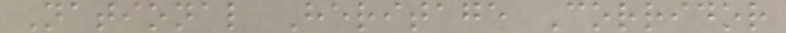National Heritage Corridor
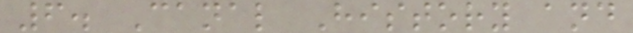6. Canal History and
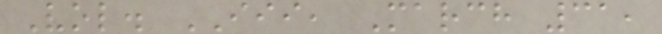Vol. III, March 31,
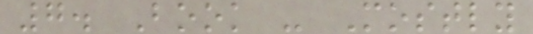7. Book - Mostly
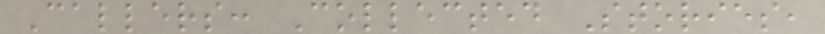Callers: Collected Stories,
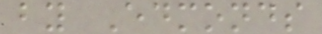by Edmonds
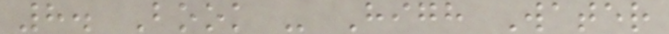8. Book - High Water
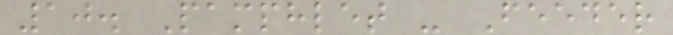10. Pamphlet - Feeder
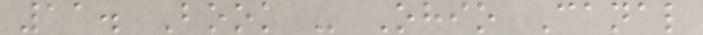11. Book - Ohio Canal
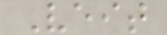Veit
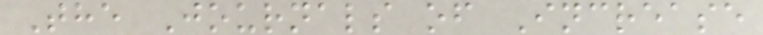The Journals of Increase
